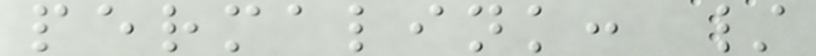permalink: /
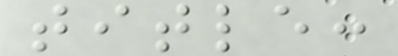title:
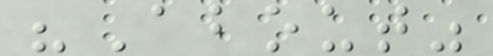"About"
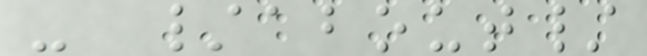- /about/
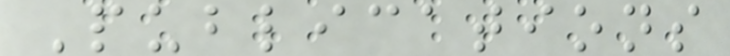Publications
